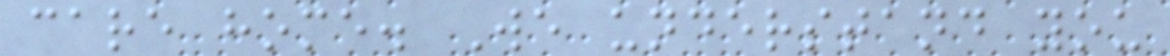care home. We understand you
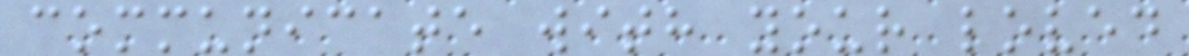communicate with your loved
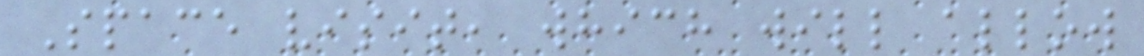Space visit, which will allow
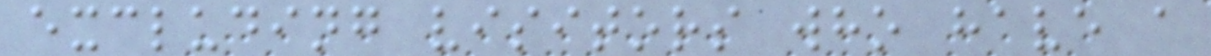excluding visitors who have a
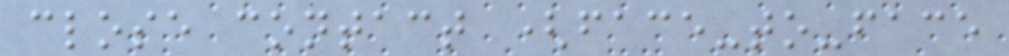close contact (face-to-face
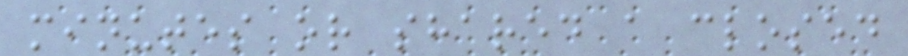minutes or shared a closed
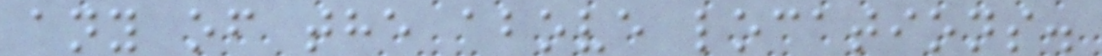any of the above locations.
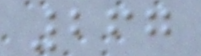267
